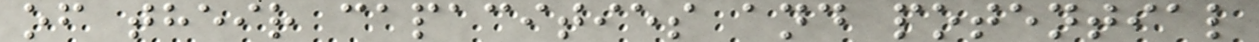of their capacities and potential
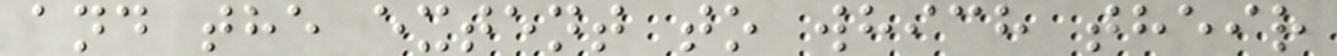and the extent to which their
